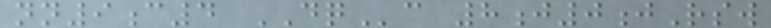nn9c4 DQc 8j0jRsw
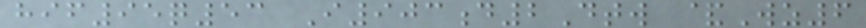hif95q53 I903d2Dtw &Wz6
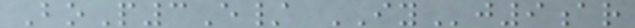BoP3E/ IYj9ar
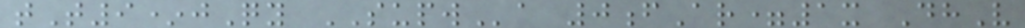tT9*jQy SUPWa 0fAr=1x DhV
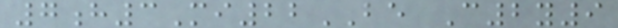7h3Mi22BE C2y9
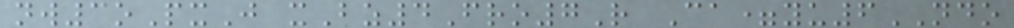nw3oPxJ xBz4Fro7R Ca=yu6NDO
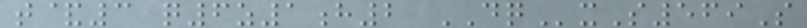t&3 q6z1h2 DQxS569S
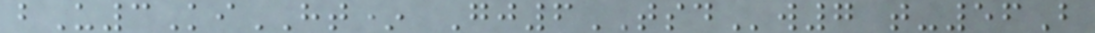bU3KiHT* Gj6TSDw7 t-56B
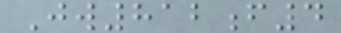Jw812f4
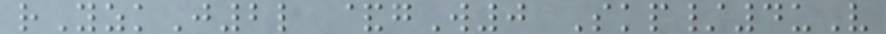rYzkJ2l &gW0 Skp/4uV
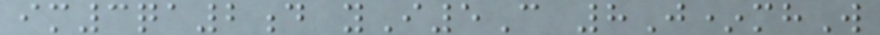im3qa2d yI5C 8J*mhW
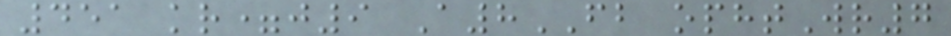451 kr=j9 A8FB ophtWr7
